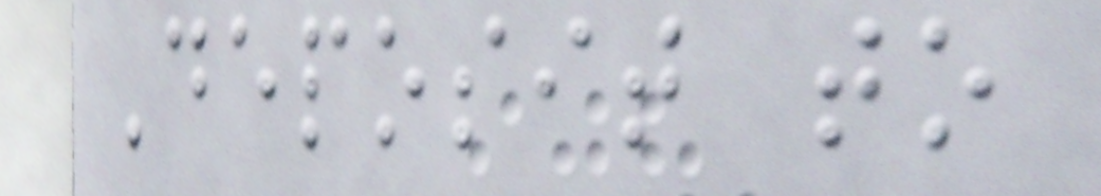Deposit to
